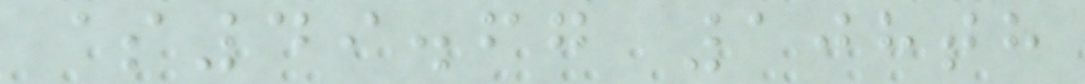$49.67 108th
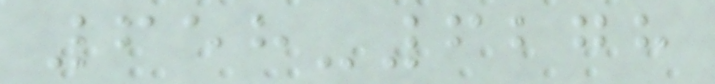658-6278
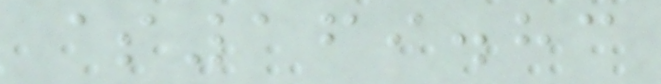$169.83
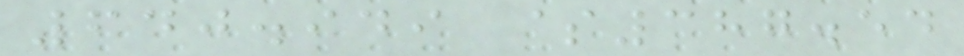640.949 $387.54
